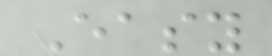Easy
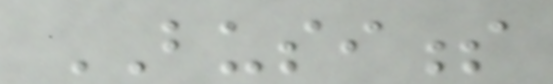BUSINESS
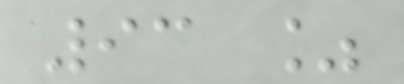93 %
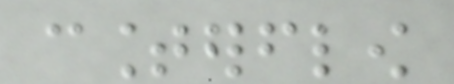counterflow
